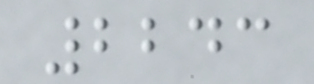2243
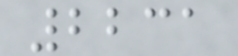2231
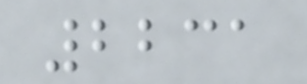2231
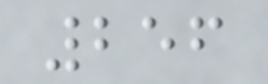256
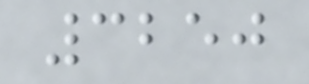3250
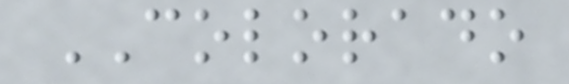COLORADO
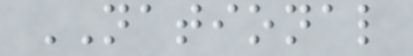NATIONAL
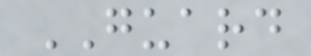GUARD
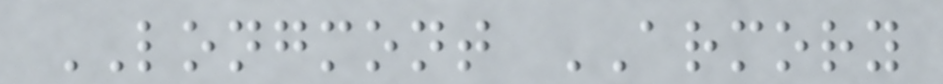LONGMONT ARMORY
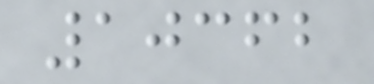10362
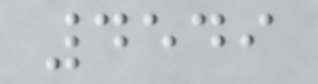4549
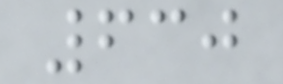630
